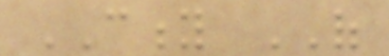CITY OF
